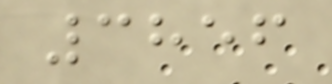3856
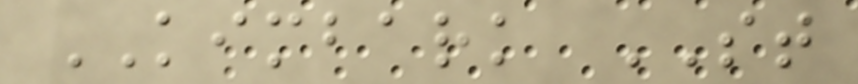KIMBARK ST
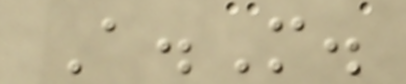A.M.
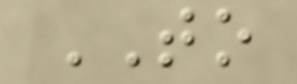TO
